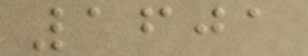1601
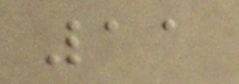11
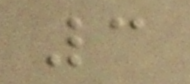3
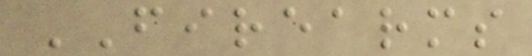FIREARMS
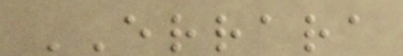ERRARA
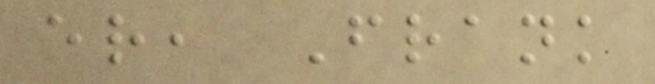er, Frank
